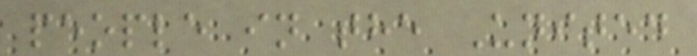people in the United
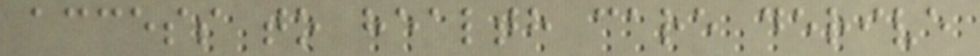access to health care derive
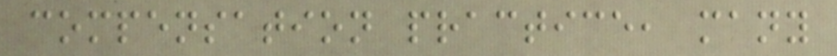compensation practice, many
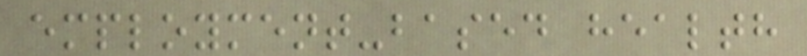employment-based health
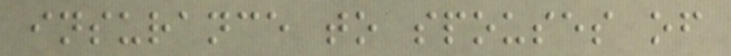insurance to spouses of
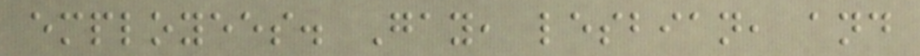employees. Gay, lesbian, and
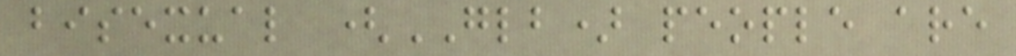bisexual (GLB) people are
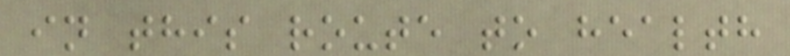in this route to health
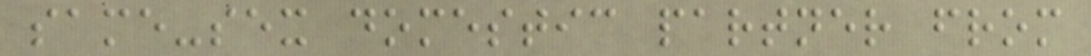same-sex domestic partner from
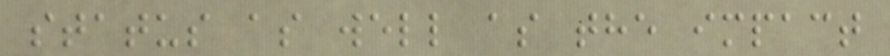status as well as the impact
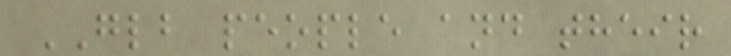GLB people and their
